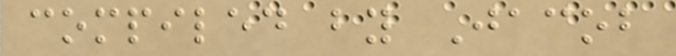compiled by Jacob
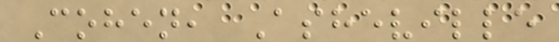Cohen, Asheville
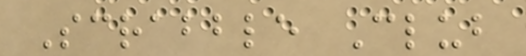Scrabble Club
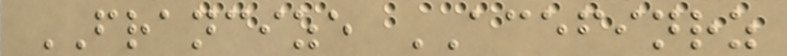FRANCIZE ACEFINRZ
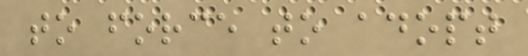to force to adopt
